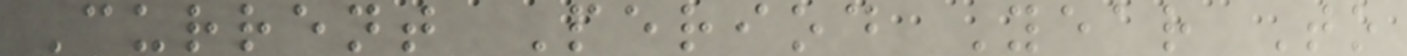Current Period Year To
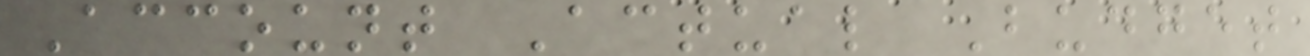Account Actual Budget
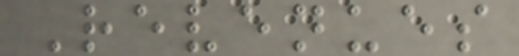Revenues
